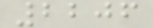2206
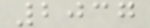2037
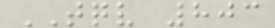TQV 803
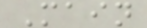Main
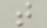t
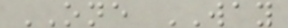ONE WAY
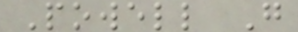Powell G
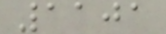1101
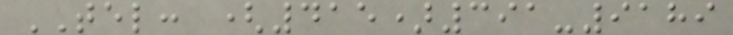TEL: (415)391-9189
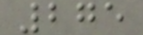275
